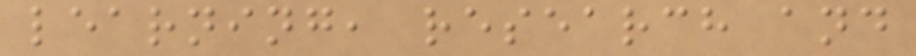learning, research and
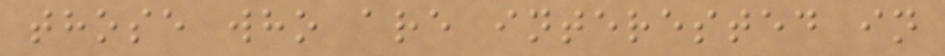those who are interested in
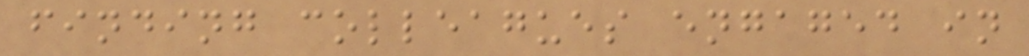finding colleagues engaged in
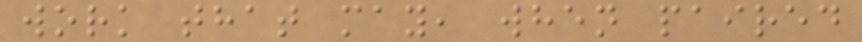work that may, when paired
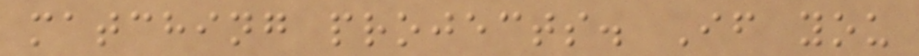matching projects. If you
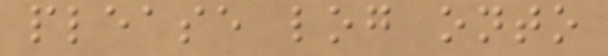please log onto
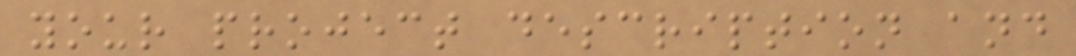your project description and
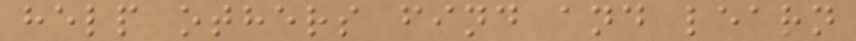help others find and learn
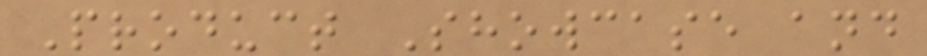Product Showcase and
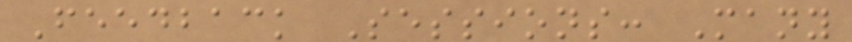Feedback Sessions: Many
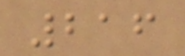216
